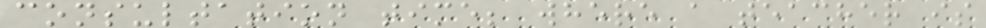consultation time; where a teacher is
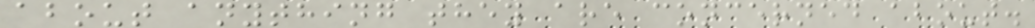about anything they are concerned about.
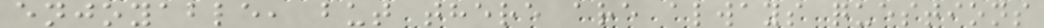enjoyable, but there are always questions
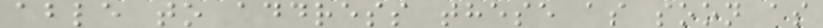able to address these as soon as
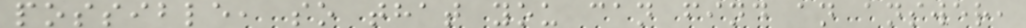possible, so that you can find an answer,
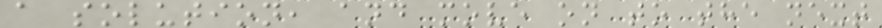a solution, and move on to the next
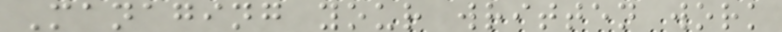Managing your written work
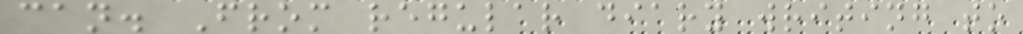can. From regular diary writing to
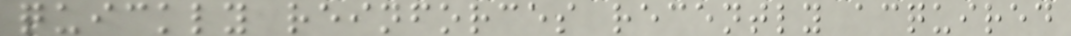quickly reinforces recently acquired
